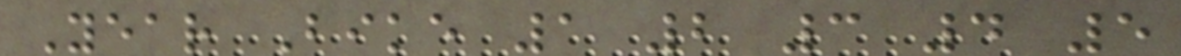Year Bike 1 2 3 4 5
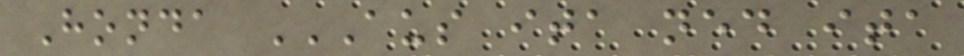Honda AUS ITA NED ITA
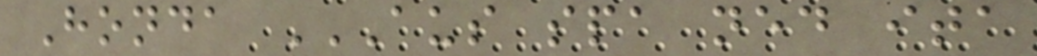Honda AUS SPA NED ITA
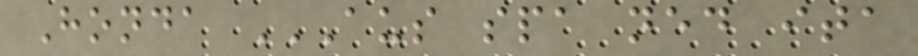Honda AUS SPA NED ITA
